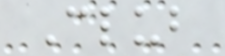Club
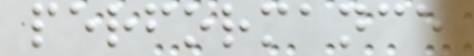performance
